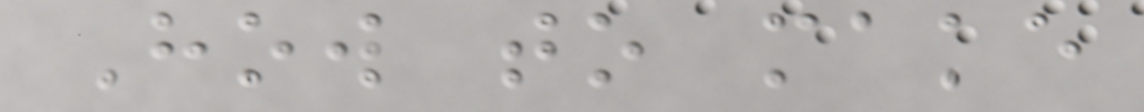How to make
